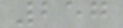257
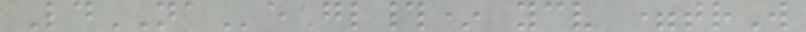LdNAeGl#* ycv =trW
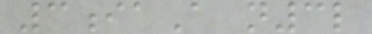3iaA n3l
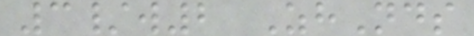3/w2 ZhNds
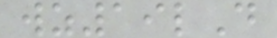wz19lD
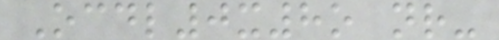Ocdl0x8o nr-
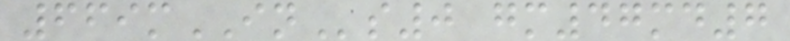669mINs0 gm47md7
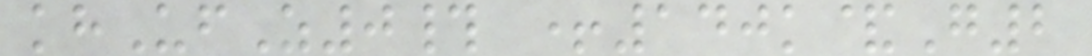khUfZ0# +140k&G2
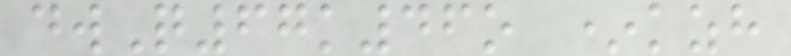dwQ67k46o *kzh
